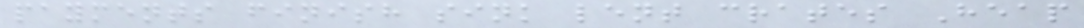payments finish sink lent crates Heap
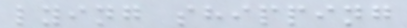lying shipping
